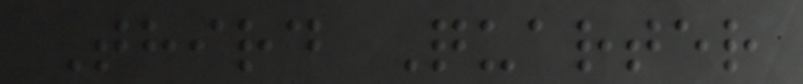Third Quarter
